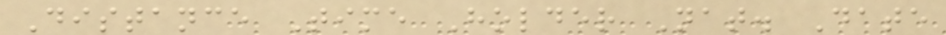Distance Time Holder Nat. Date
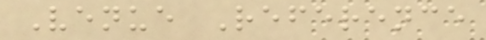Venue Reference
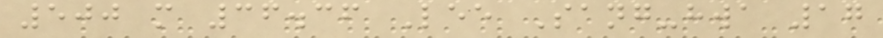500 m 36.36 Lee Sang-hwa 17
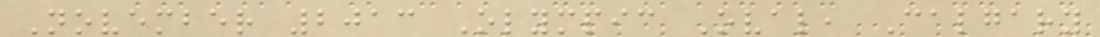November 2013 Olympic Oval, Calgary
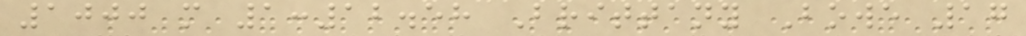1000 m 1:12.58 Brittany Bowe 17
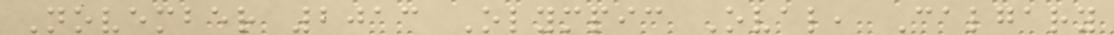November 2013 Olympic Oval, Calgary
